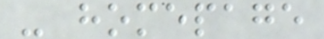- homepage
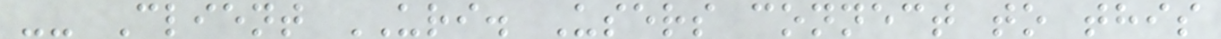-- Client URI. Users connect to this
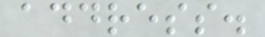address.
